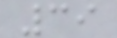39
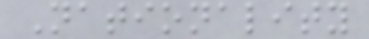Nationality
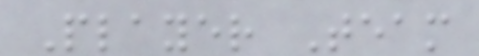Player Team
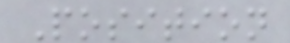Position
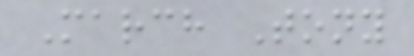March Tony
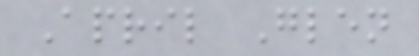April Glen
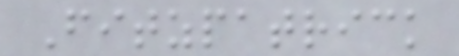Fitzpatrick
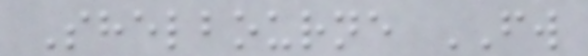Shelbourne FW
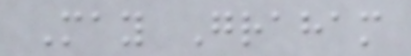May Graham
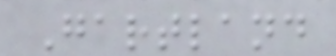Gartland
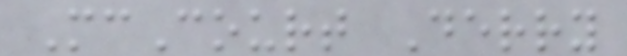McCourt Derry
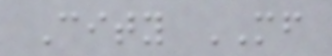City MF
